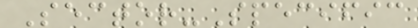Sector-Specific
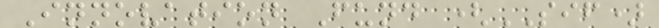Innovation Fund (SIF)
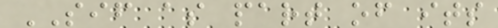SIF as part of its
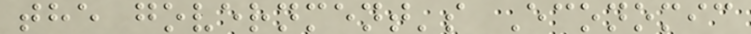the government's Economic
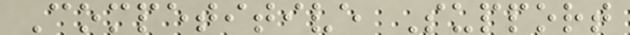Competitive Support
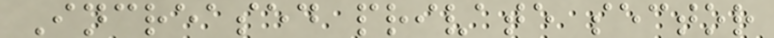Increased private sector
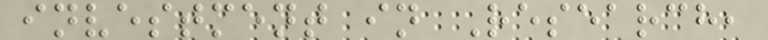investment in Research,
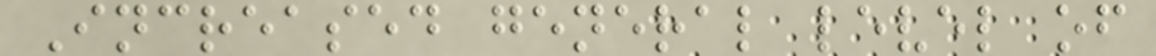Increased general level of
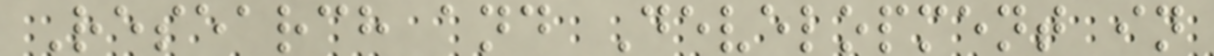Research and Development in
